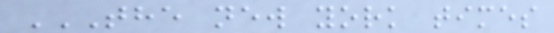THE NEW YORK TIMES
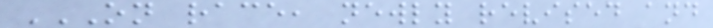ON RACE, NEWLY REVISED AND
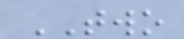TWO
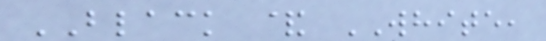BLACK & WHITE,
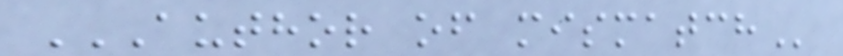AUTHOR OF MISMATCH
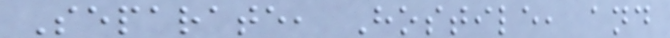Separate, Hostile, and
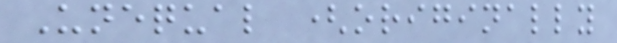Unequal (originally
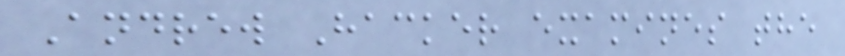Andrew Hacker examines the
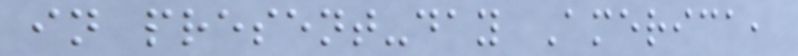in present-day America,
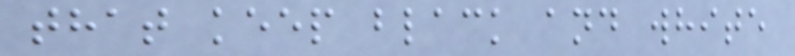that keep black and white
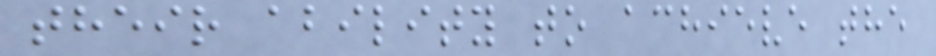their ability to achieve the
